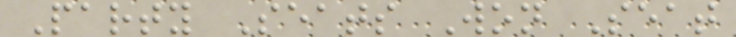Party Seats Won Seat
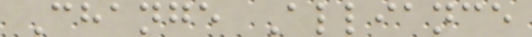Change Alliance
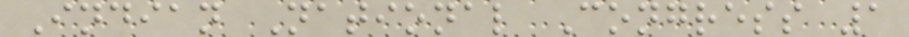Indian National Congress 1
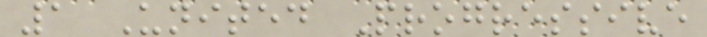1 United Progressive
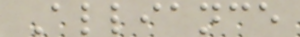Alliance
